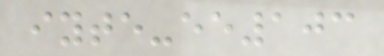iyte-ee103
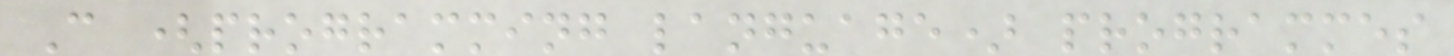C (programming language) programmes
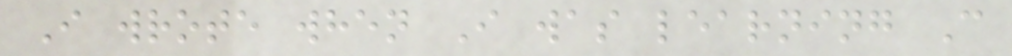I wrote when I was learning C
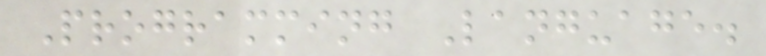Programming Language.
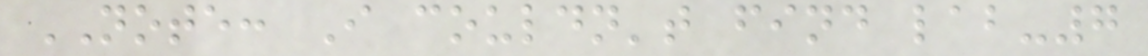NOTE: I couldn't find lab-7
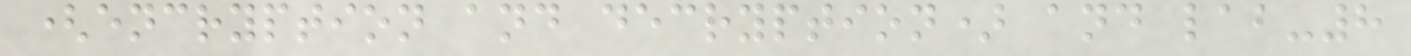(encryption and decryption) and lab-8
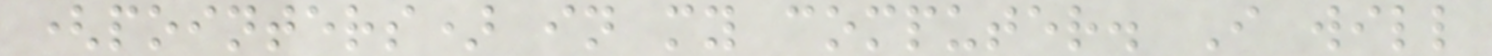(pointers) in my computer. I will
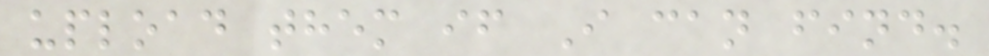upload them if I can find.
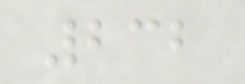232
